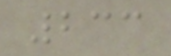233
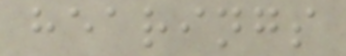hearings
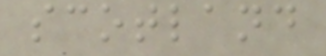scotland
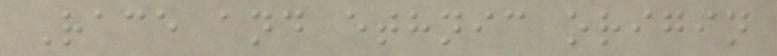Race and ethnic origin
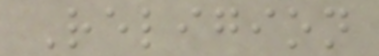Religion
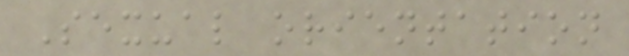Sexual orientation
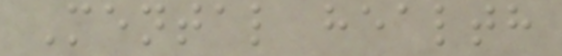Mental health
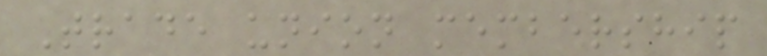Trade union membership
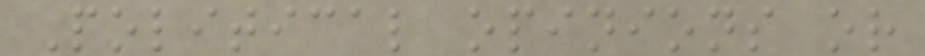Political opinions or
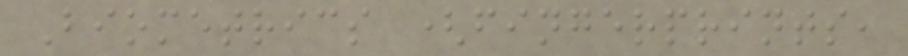Biometrics (fingerprints,
